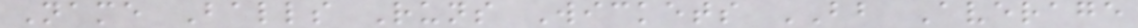Name Balls Runs Wickets BB Average
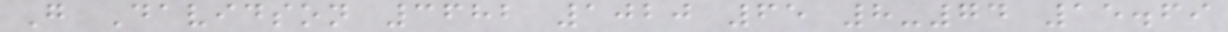G Davidson 3682 1020 65 8-74 15.69
